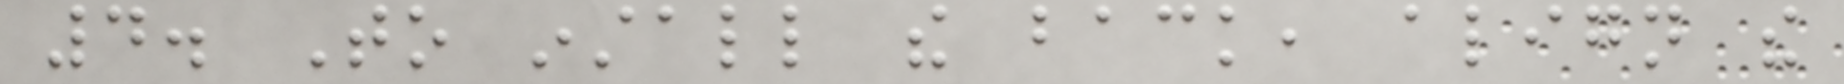4. To install the back, align the
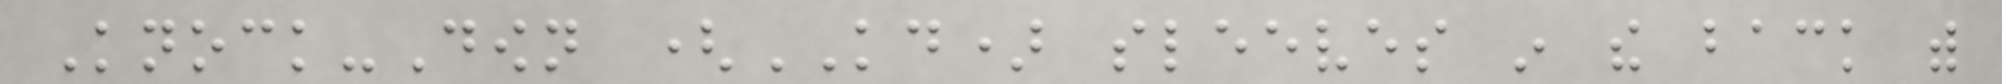Knock-Down (KD) sleeves in the back with
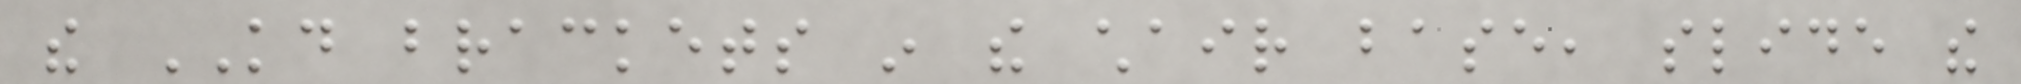the KD brackets in the chair base, slide the
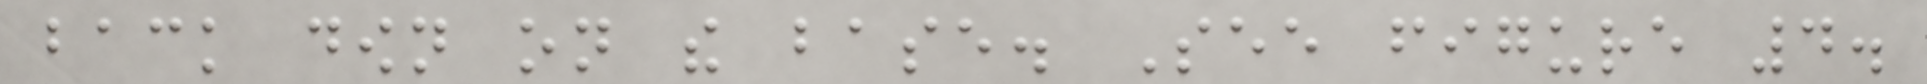back down on the base. See figure 4.
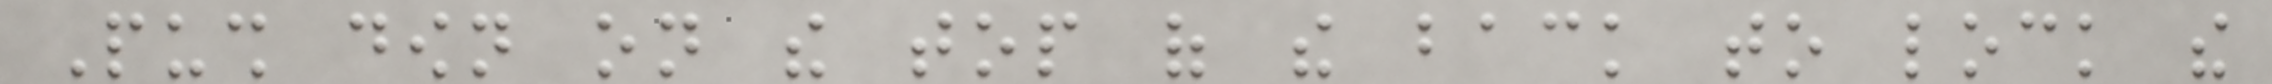Push down on the top of the back to lock the
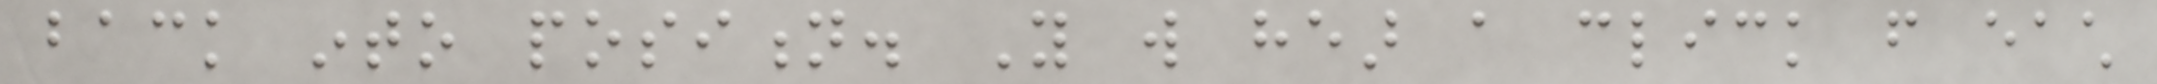back into position. You will hear a click from each
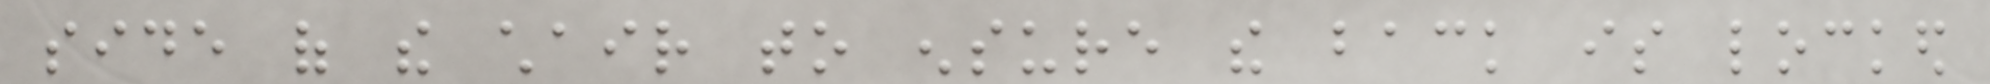side of the chair to ensure the back is locked
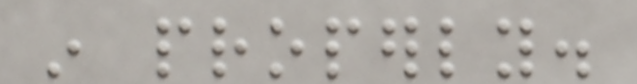in properly.
